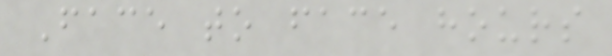Face to face hours
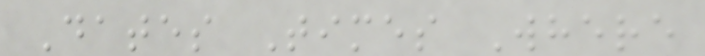Dates Times Where
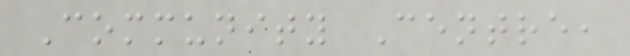Community Centre,
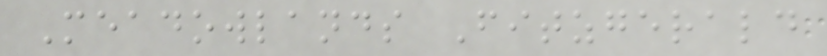Meadowlands Fitzgerald
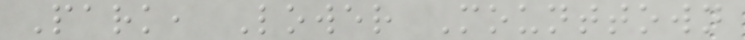Park, Lower Mounttown
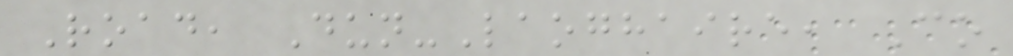Road, Dun-Laoghaire, Co
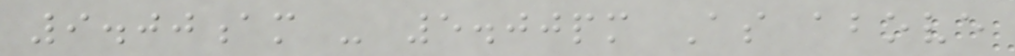9.00am - 5.00pm As above
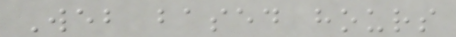Web based hours
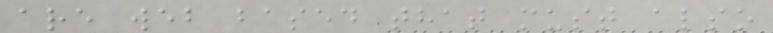are web based that must also
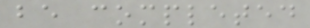be completed
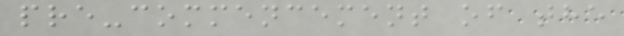pre-commencement of the
